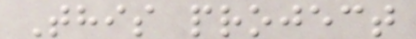This project
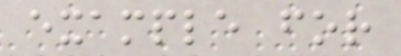example for
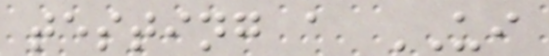testing a UI
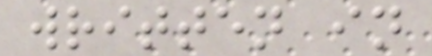written in
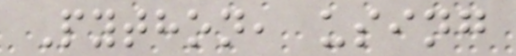Python, using
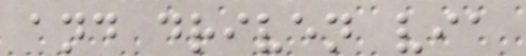and driven via
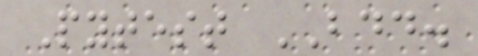Pytest BDD.
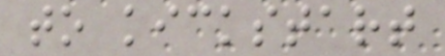to kickstart
